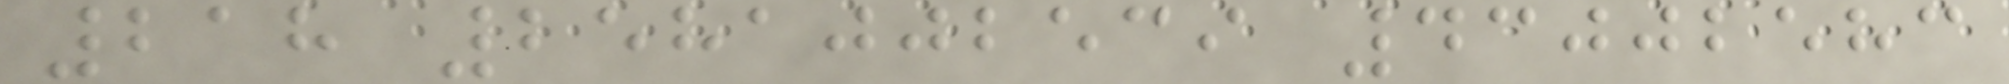218 2581002539 43002583
